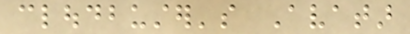cloudbuster's Avatar
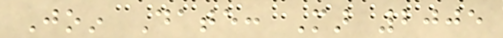Join Date: Mar 2005
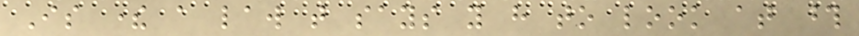Is there a law that says you have to look at those
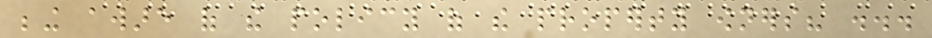being aware of the policy of the property owners? ...
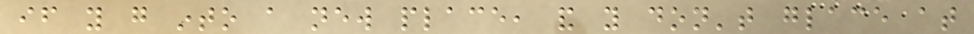if you go into a new place, and you don't glace at
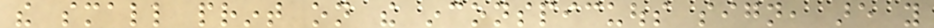the small print on the inconspicuous sign, are you
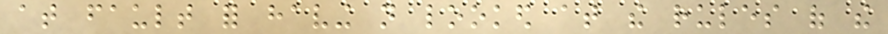at fault for having not looked at the rules of the
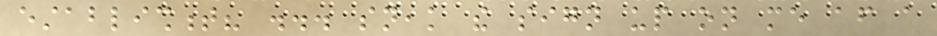establishment? ... sneak the sign up on me after a
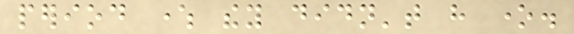period where they didn't have one.
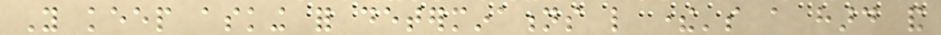You keep asking for determinations like there's a hard and
